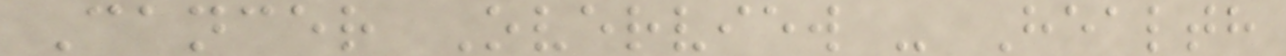Cancer Overview - Health
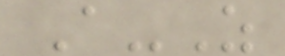A-Z
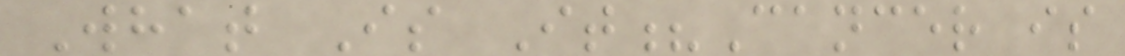What Is It?Cancer is
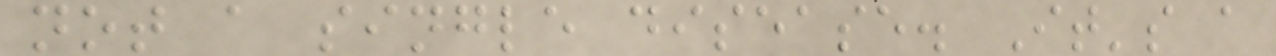not a single disease. It's a
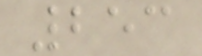253
